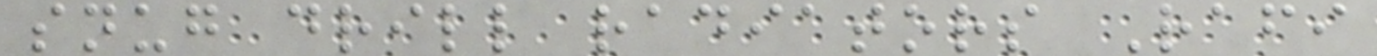snug drill radiators Rafi
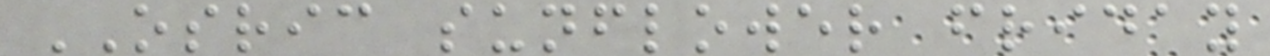OSRIC sunflower friday
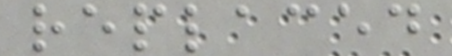replaced
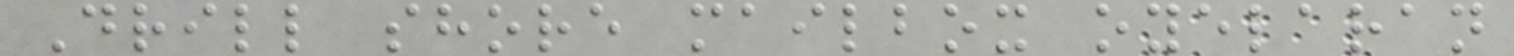Drill shore mailbox oyelaran
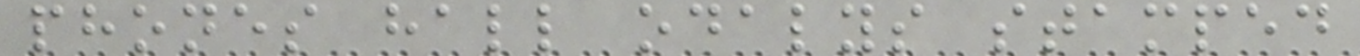phones hall odalys stamped
